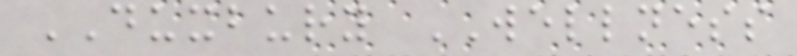DUXBURY WELLNESS
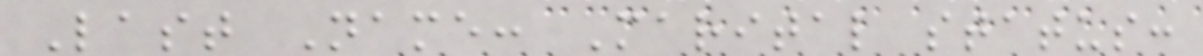Last Name: Marital status:
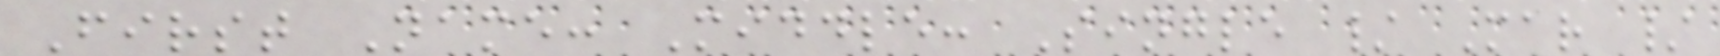First Name: Middle: Single / Mar /
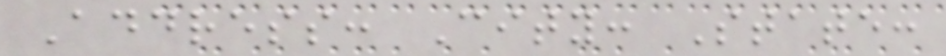Address: City: State:
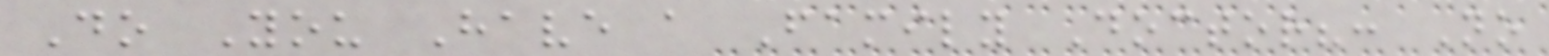Do You Have a Family Doctor?: No
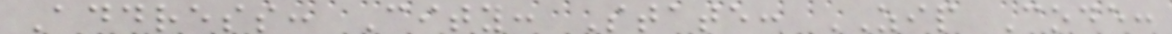Address: City: State: ZIP Code:
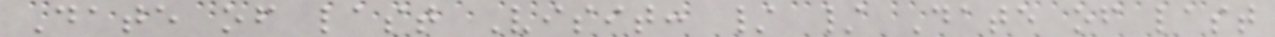Date of last Visit: / / Date of last
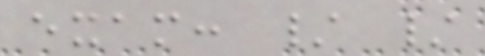exam: / /
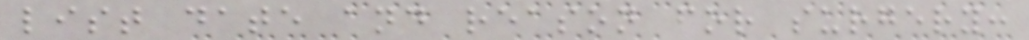list date and reason for surgery:
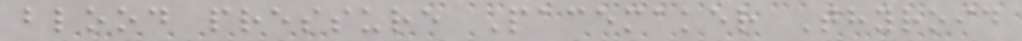blood pressure Pacemaker Thyroid
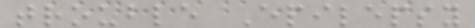trouble Epilepsy
